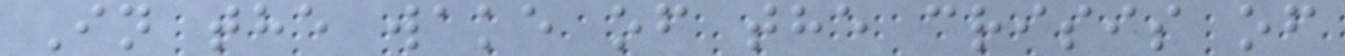In the wake of the crisis of
